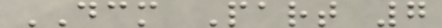DCM Part 7
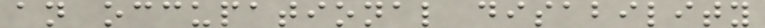an occupational disability
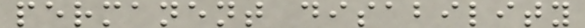permanent disability
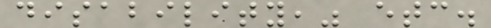disability," etc.
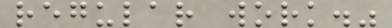regular work."
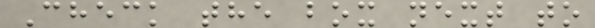Check the box next to
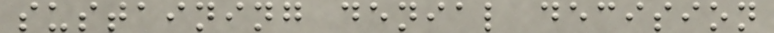sustaining denial decision
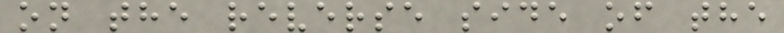on the reverse side of the
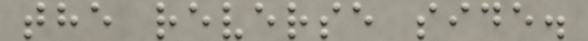the reverse side.
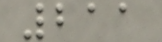211
